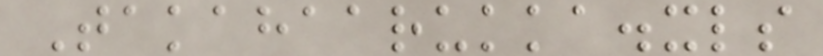Takahaarukka.xls
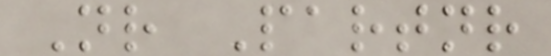Nr Partnr
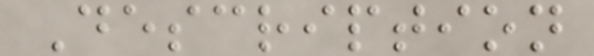Description
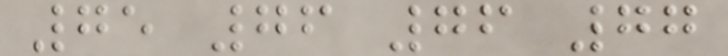75 76 76 77
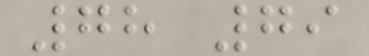78 79
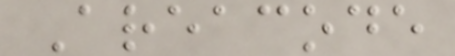Areacode
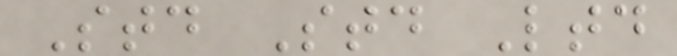Std Std Ltd
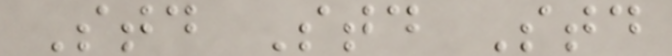Std Std Std
